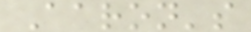Aaron's
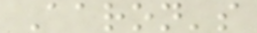Aaron's
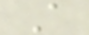A
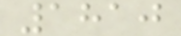1810
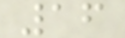16
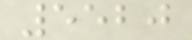5520
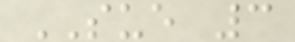SUE 3
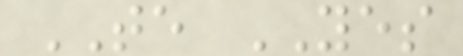TE YES
